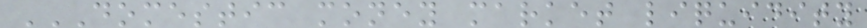DOMESTIC MONEY MARKET LIQUIDITY
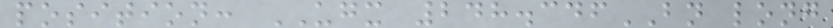position: UGX 248.346BN long
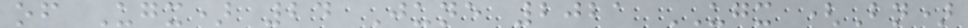of Ugx) 24 June 2021 UGX (Bn)
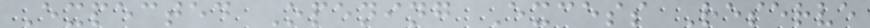Expected Opening Excess Reserve
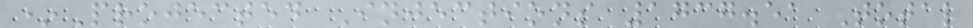*Projected Injections 1737.51 Total
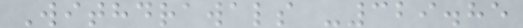Withdrawals -329.85
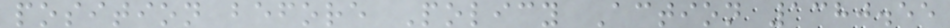position before Policy Action 1380.55
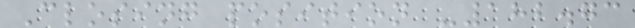Closing position -182.73
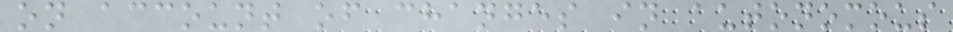on account of changes in autonomous
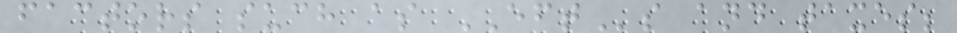factors such as EFTs and taxes;
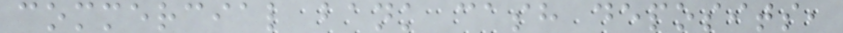commercial bank cash deposits,
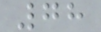78
